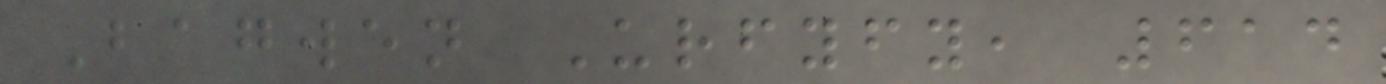Bagwen Urfyfy, 614
